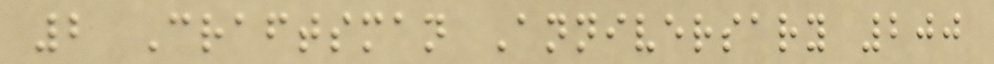2 Craftsman Anniversary 200
